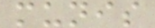munis
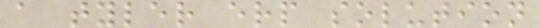a tyler erp solution
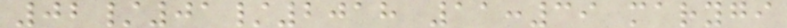02/01/2018 11:39 marygi
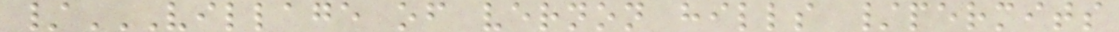/VILLAGE OF VERNON HILLS /PERMITS
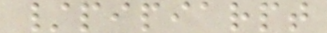/pipiarpt
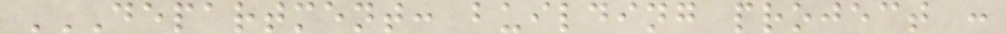DEPARTMENT: BUILDING PROJECT :
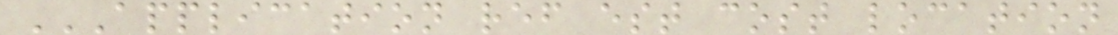APPLICATION REF EST COST LOCATION
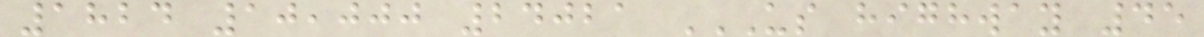1824 10,000 24021 US HIGHWAY 45
